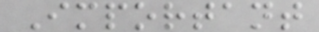Important
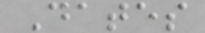Dates
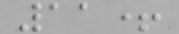11+
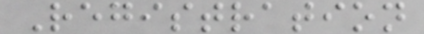Registration
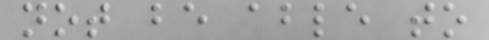not be able to
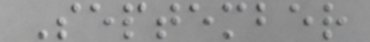September
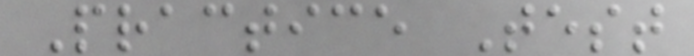Practice Test
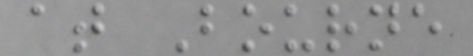at Bourne
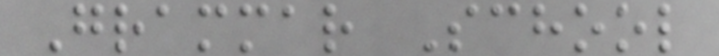Grammar School
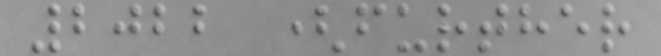2022 (further
